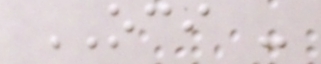OCI -
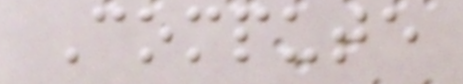Compute
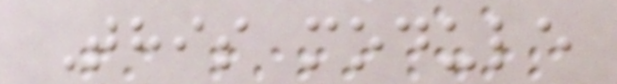This module
